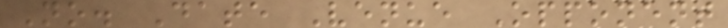No. Date Venue Opponent
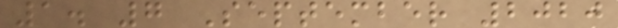1. 7 September 2020
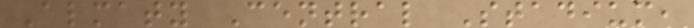Almaty Central Stadium,
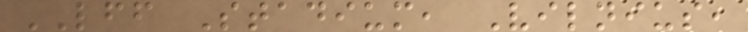LFF Stadium, Vilnius,
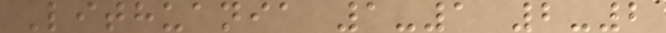Lithuania 1-1 2-2
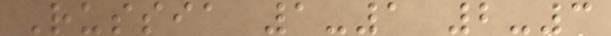Russia 1-1 2-3
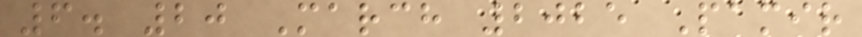6. 20 March 2025 Pamir
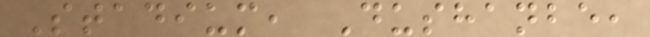Stadium, Dushanbe,
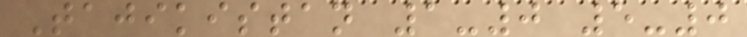Tajikistan 1-0 5-0
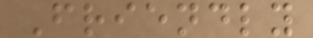Friendly
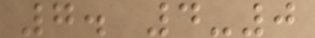7. 4-0
